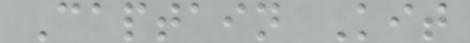Captain Kit
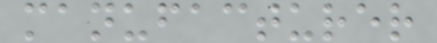manufacturer
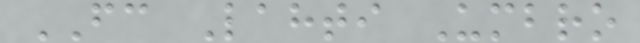FC Lahti Umbro
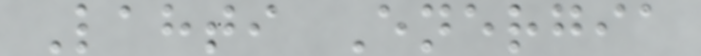Lahti Energia
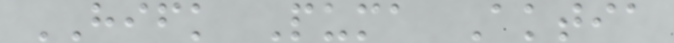HIFK Puma Aktia
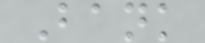Bank
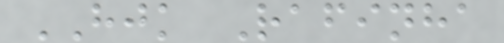HJK Rafinha
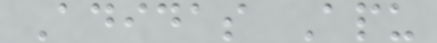Adidas Apu
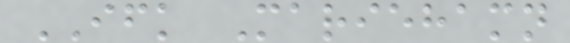IFK Mariehamn
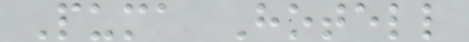Puma Hotell
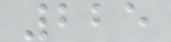225
